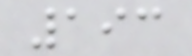193
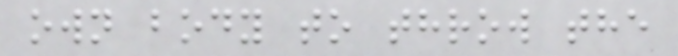own body to throw the
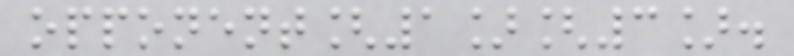opponent[1][3].
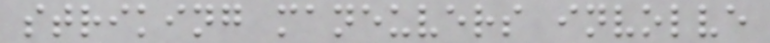striking maneuvers involve
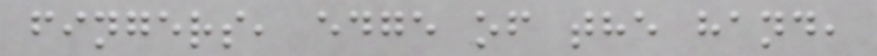fingers, edge of the hand,
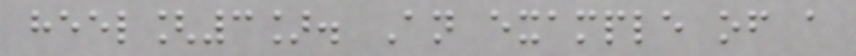heel[3]. An example of a
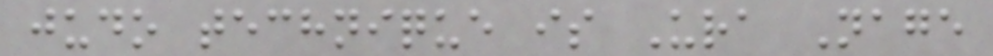judo technique is Ura Nage
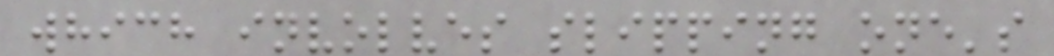which involves slipping one's
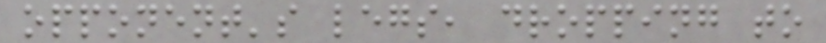opponent's legs, dropping to
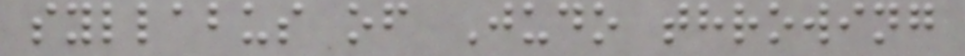syllabus of Judo throwing
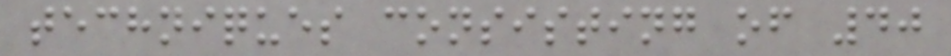techniques consisting of 40
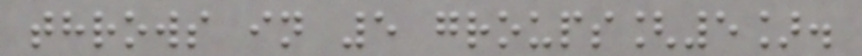throws in 5 groups[5].
